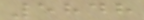5848
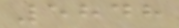5848
